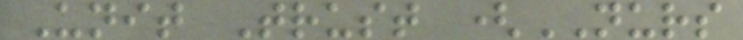Unit Trust (NURS
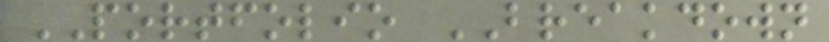PORTFOLIO BREAKDOWN
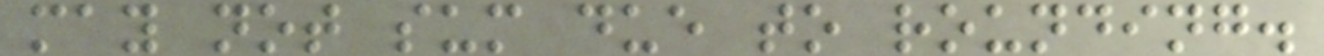may not sum due to rounding.
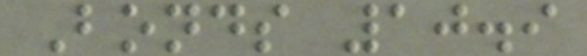Bonds 10.9
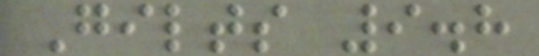Gilts 9.8
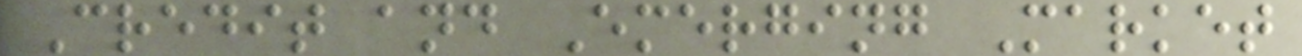Credit and Emerging Market
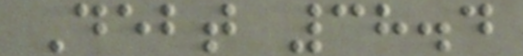Debt 38.4
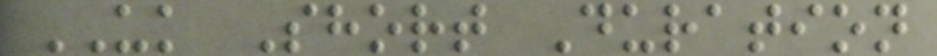UK Short Duration
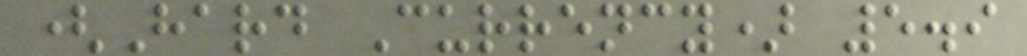(Hard Currency) 5.9
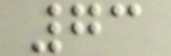73
